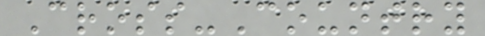Cross-Country
